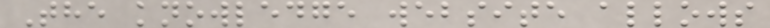The knowledge website allows
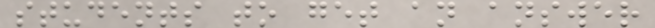students to get an answer
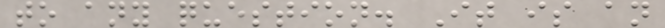to any question. It is an
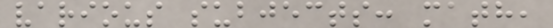various subjects: math,
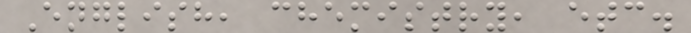English, chemistry, etc.
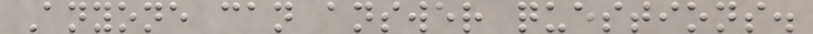Anyone can answer questions.
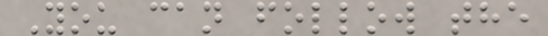You can follow the
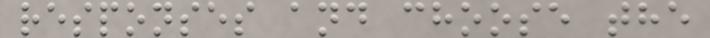responses and choose the
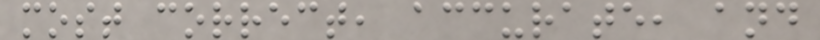most correct, accurate, and
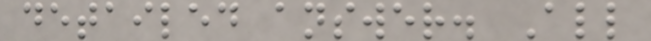detailed answer. All
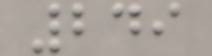249
